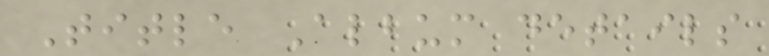Title Album details
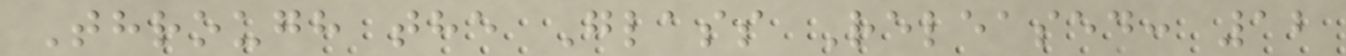Through the Glass Released: 12
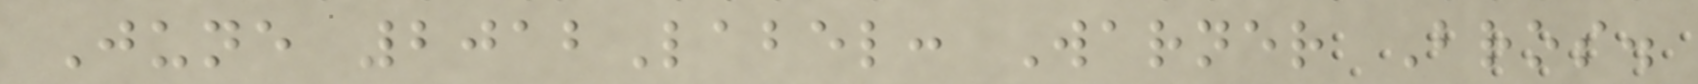June 2012Label: Warner Bros.
